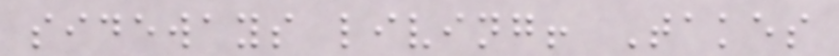sideways living! Takes
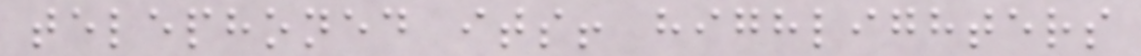telephoned its! highlighters
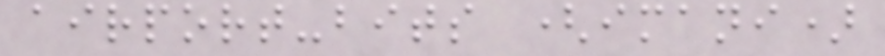airport-bits (imani)
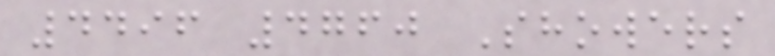4496 4760 Showers
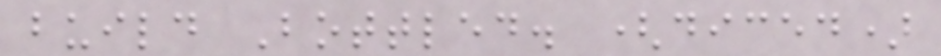build Bottled. (diced)
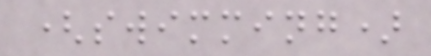(swimming)
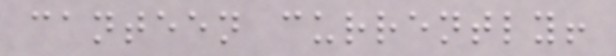canteen currently!
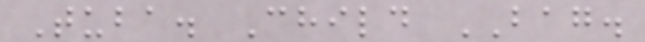Tuba. Child BAG.
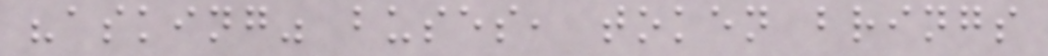"asking" buses, token brings
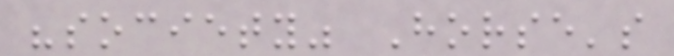"society" Horse's
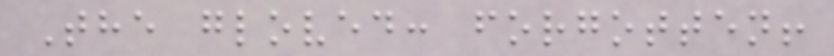The gloved: forgotten!
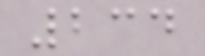234
